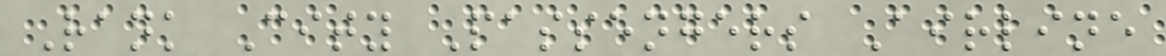Rank City Passengers Airline
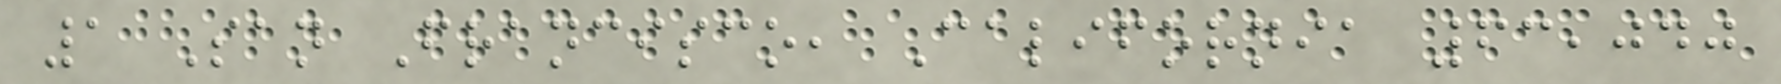1 San Francisco, California 63,040
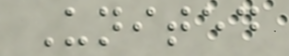United
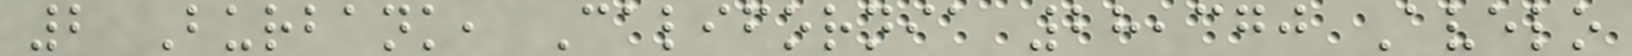2 Burbank, California 28,370 Avelo
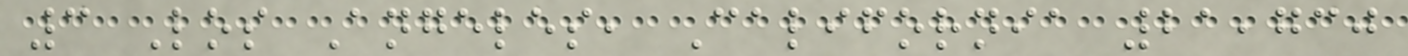3 Los Angeles, California 21,730
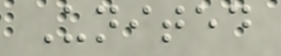United
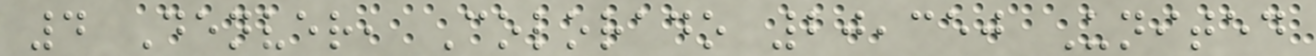4 Denver, Colorado 20,350 United
